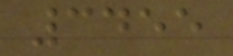3455
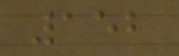152
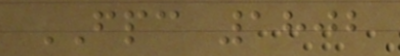FPC 1802
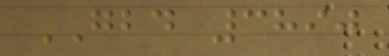GBD 3890
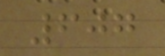607
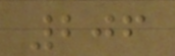206
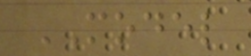MODEL
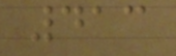413
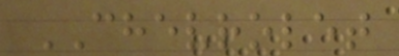CHEVROLET
